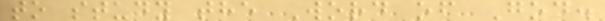to study the Word of God.
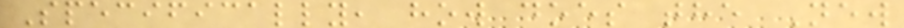Specifically, how does the New
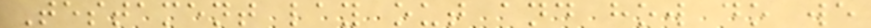Testament lay out and how do we
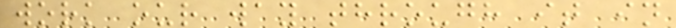work our way through it in
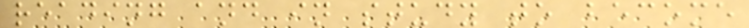reading and in study to become
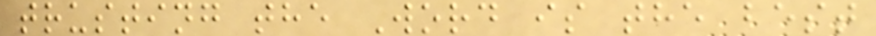trusting the Word is the best
